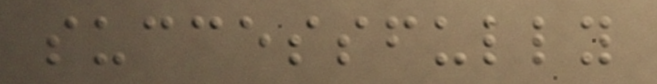successfully
